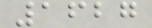1627
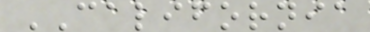CALIFORNIA
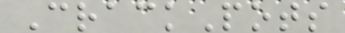CrackPots
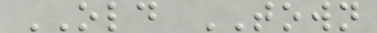OLD TOWN
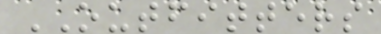OUTFITTERS
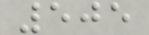505
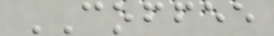COFFEE
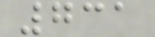731
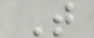T
